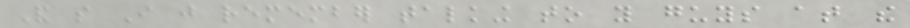And so I just remember talking to you guys at the
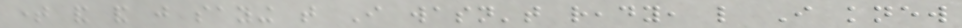time and and just saying that I wasn't ready, like I knew
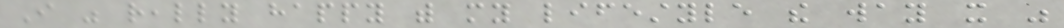I was really happy with my lifestyle the way it was
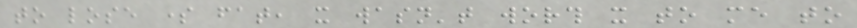to lose some fat, it wasn't worth it to me to
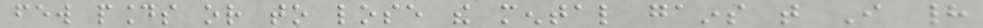few pounds or to lose the mental gains that I had
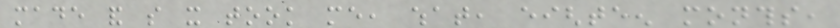made and so it took me, what, eighteen months,
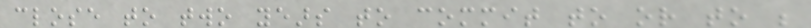close to two years to commit to or to be
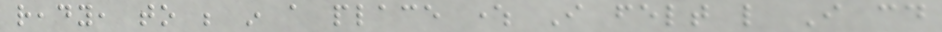ready, to be in a place where I felt like I could
